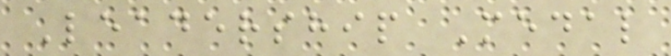Leadership Medal
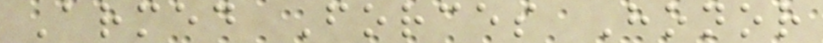Armed Forces Honor
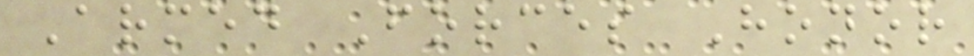Armed Forces Honor
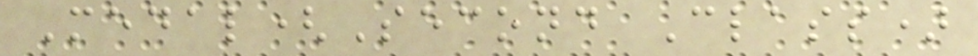Medal(Second Class)
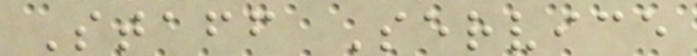Staff Service
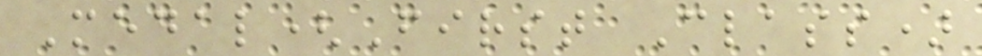Medal(First Class)
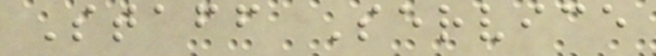Staff Service
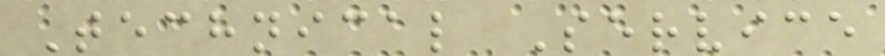Technical Service
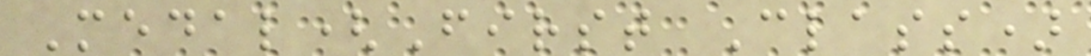Medal(First Class)
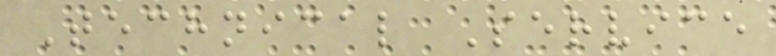Technical Service
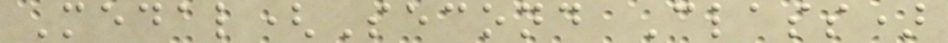Medal(Second Class)
